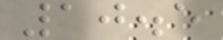10.5
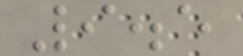9.5
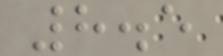8.5
